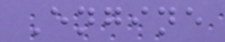Engine
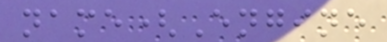name(Engine
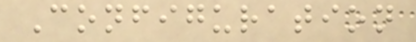Configuration
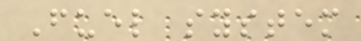Fuel system
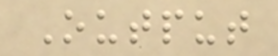Output
